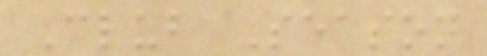Club Season
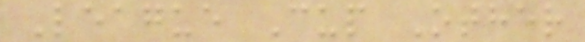League Cup Other
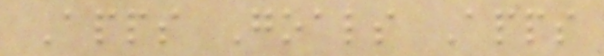Apps Goals Apps
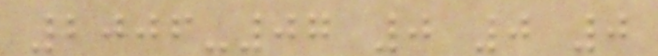2006-07 0 0 0
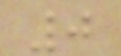0
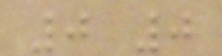0 0
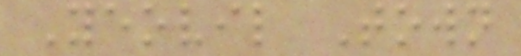Yeovil Town
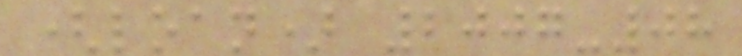(loan) 2007-08
